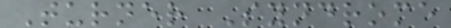Turner Syndrome
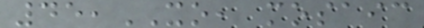45,XO, mosaic
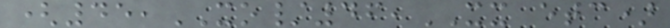(45,XO/46,XX etc)
